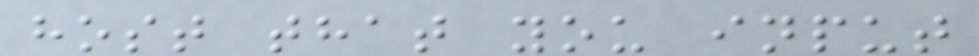host that you input
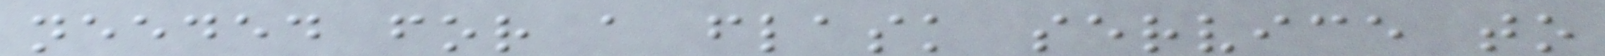needed for a flask service to
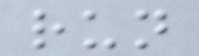run
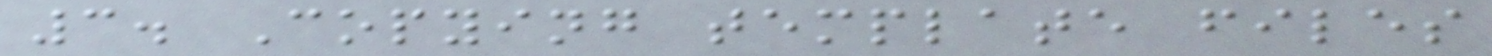3. Copying template files
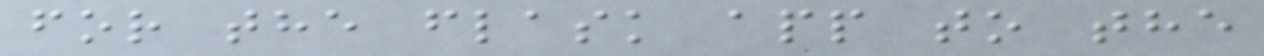for the flask app to the
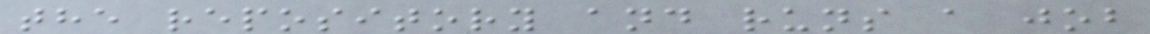the repository and runs a job
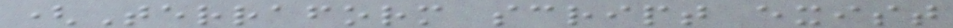(Terraform script exist
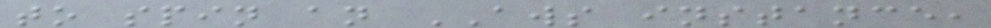to spin an AWS instance,
